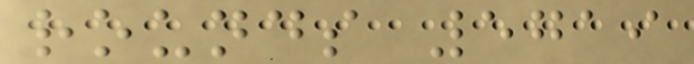rounds 5719
